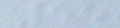55
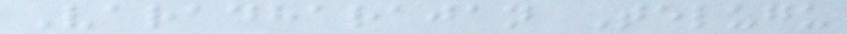Varadharajan Telugu
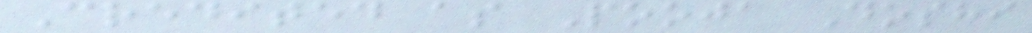Credited as Pooja Doshi
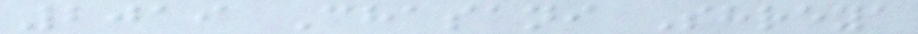2019 Chasani Shreya
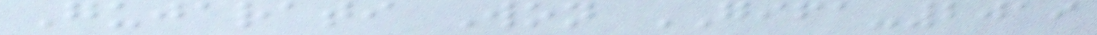Gujarati Won GIFA-2019
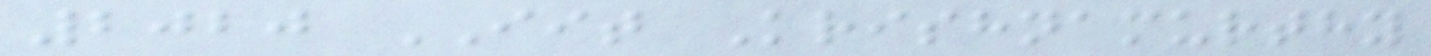2020 IIT Krishnamurthy
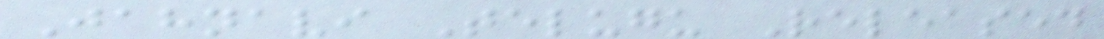Jahnavi Telugu Released
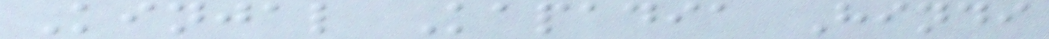Kinjal Kapadia Hindi
